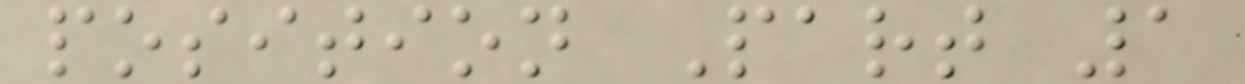position Part 1
